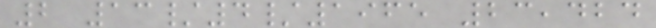2 13/4/1965 23,424
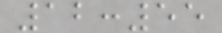12:55
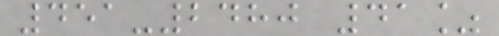451-2480 41%
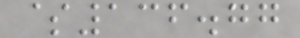$136.77
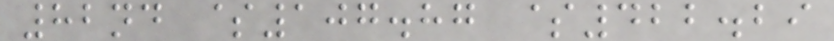82nd $107.87 $422.29
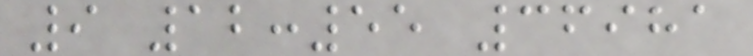9 12:55 36981
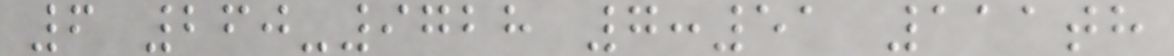6 260-9728 7:51 111th
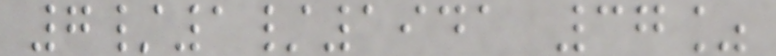7/1/1941 37%
